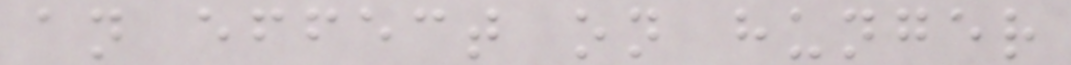an effect on hunger
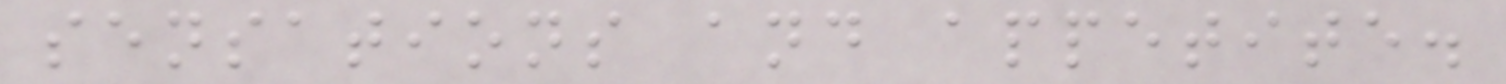sensations and appetite.
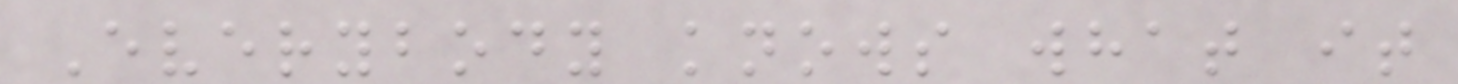Everybody knows what it
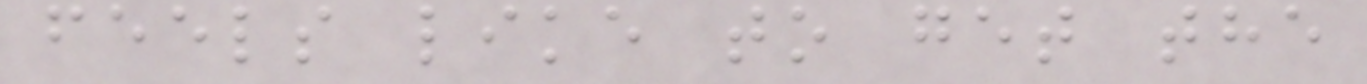feels like to get the
